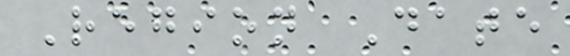Region Date
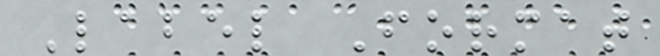Label Format
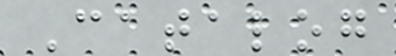Catalog
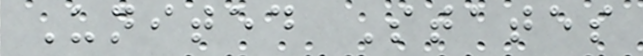United States
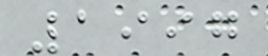1997
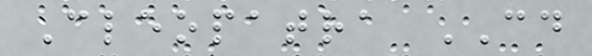Cleopatra CD
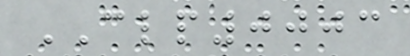CLP0003
